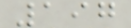197
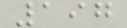197
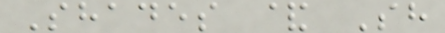Shades & Sh
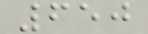650
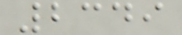2349
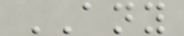ANY
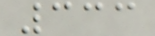333
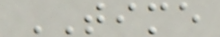TIME
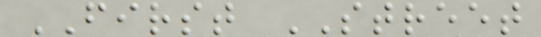FIRST STREET
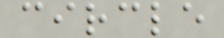circle
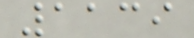1139
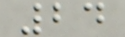24
